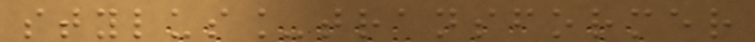stylus_transformer
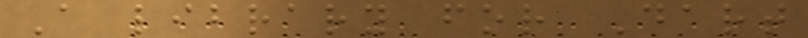A library for Dart
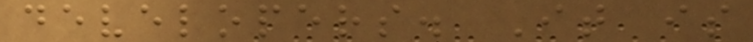developers. It is
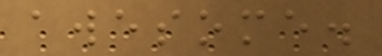awesome.
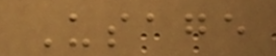Usage
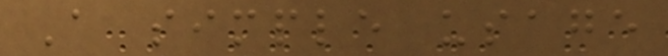A simple usage
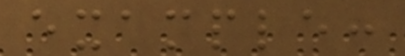example:
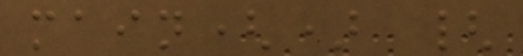main() {
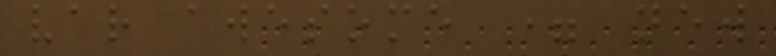var awesome = new
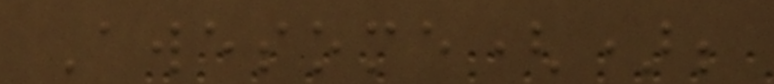Awesome();
